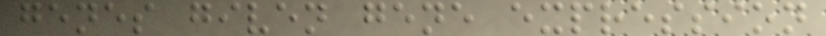genes given gene expression
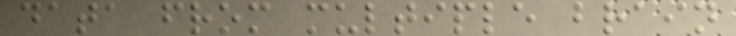data from multiple brain
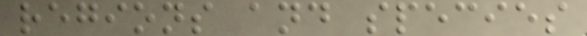regions and species
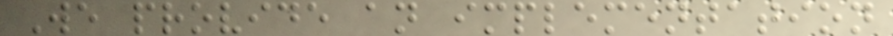We provide an implementation
